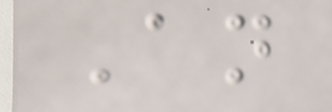An
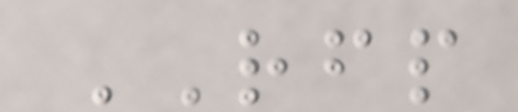RFP
